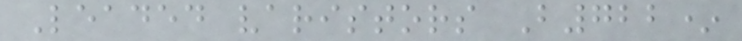Leaded varistors B722*
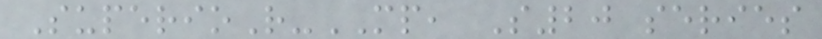SuperioR-MP, S20 series
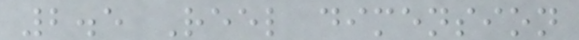2.5 Reel dimension
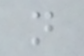n
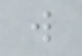w
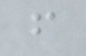f
